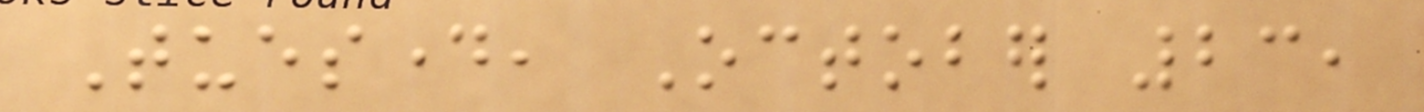Tuesday, October 23,
